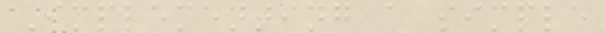Implementing a simple
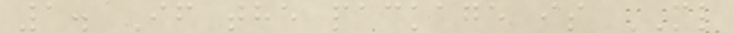1. If the package is ML
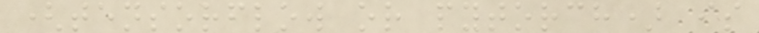(tensorflow or pytorch) is
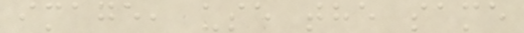image, use the same
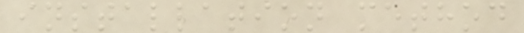installation method
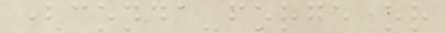(conda-forge or
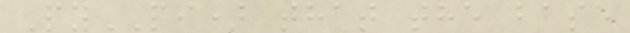PyPI) that the base
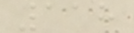118
